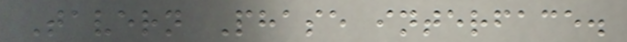Tavern Phase interface.
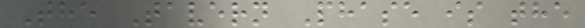The Tavern Phase is the
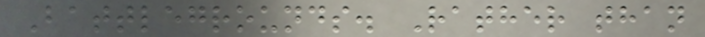Battlegrounds. Rather than
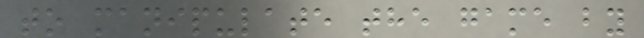to manipulate the game by
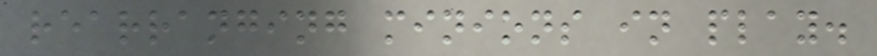rearranging minions in play.
